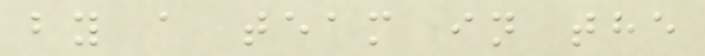by a team in the
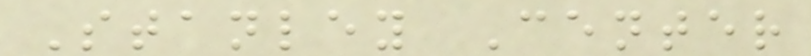Stanley Center
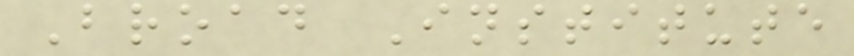Broad Institute
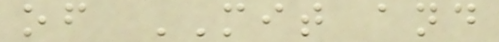of MIT and
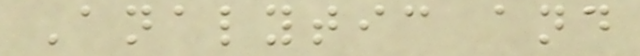Analytic and
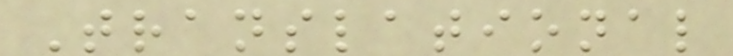Translational
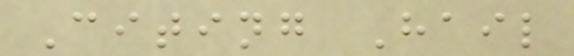Citing Hail
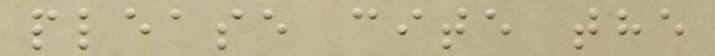please cite the
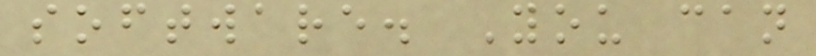software. You can
